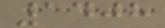1408
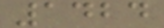1424
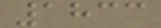1833
